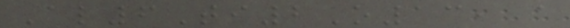Al6Ti2O13, a
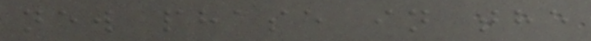new phase in the
